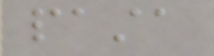pasta
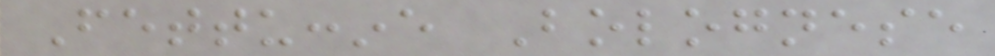Fettuccine Bolognese
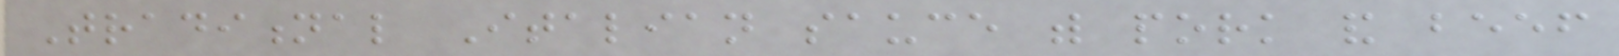Traditional Italian sauce with pork and beef
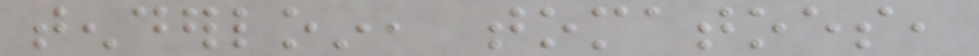tenderloin, tomatoes,
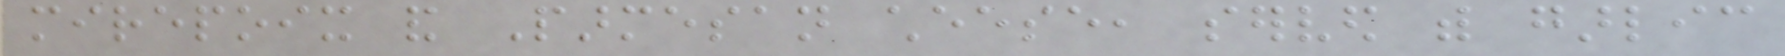mirepoix and Parmesan cheese, served with garlic
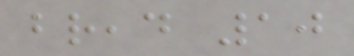bread 10
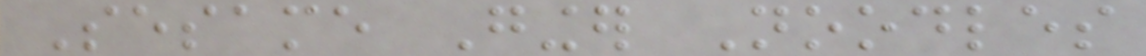Sesame Ginger Noodles
